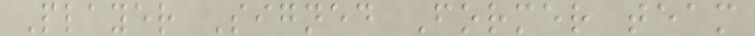Player Signed Former team
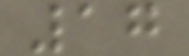17
